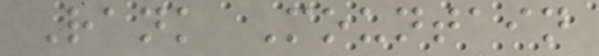Rank Mountain
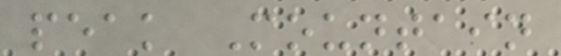peak Mountain
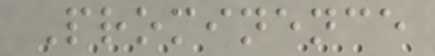Prominence
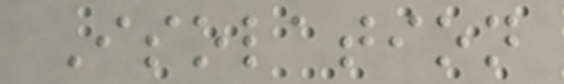Isolation
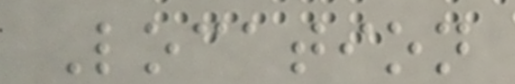Location
